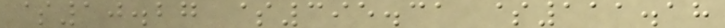$10.27 $395.31 $111.18
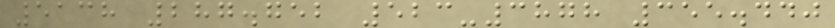5138 287.752 523-3878 355.440
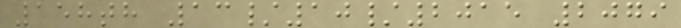158th 13/10/2015 2079
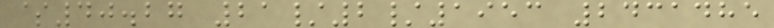$40.27 21/2/1953 2431485
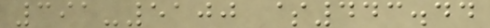391-5100 $443.44
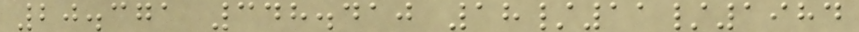20.371 348.410 18/11/1984
